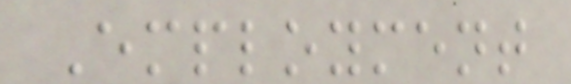Employment
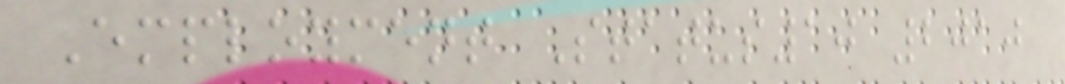Employment Status10 2010
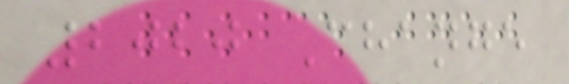2020 Change
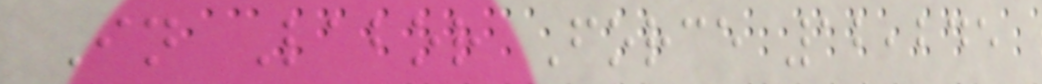In Labor Force 12,245
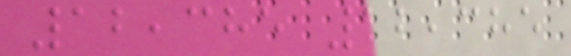12,385 12,385
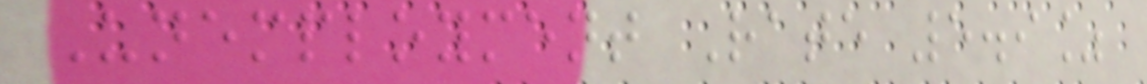Unemployment Rate 5.9%
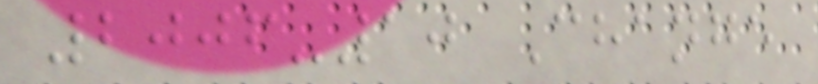2006-10 Change
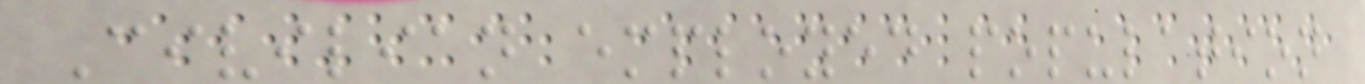Civilian employed population
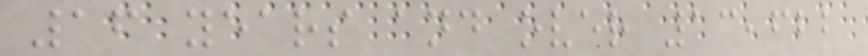16 years and over 13,622
